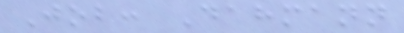Job: Dahmann
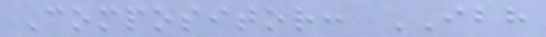Compositor: IBH
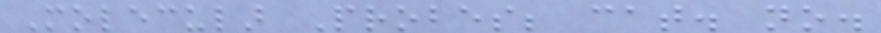Molecular Probes; cat. no.
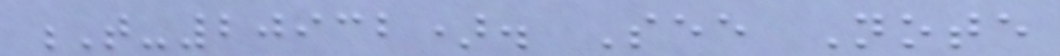T-20932). See Note
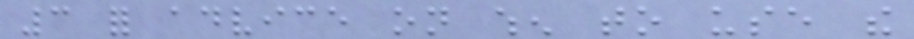3 for advice on when to use the
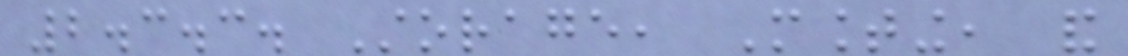2.3.3. Storage, Mounting, and
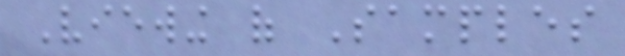Viewing of Samples
